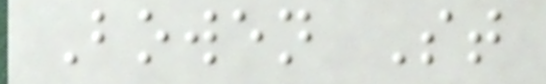Bowen St
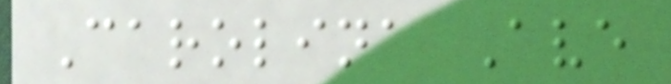Carolina Ave
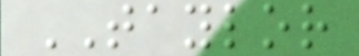TAYLOR
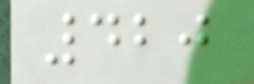420
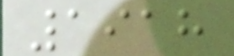1918
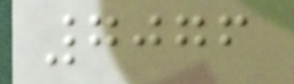7076
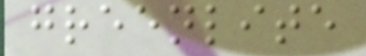greenlite
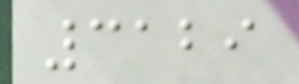3129
